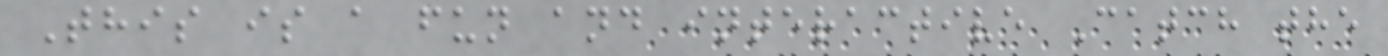This is a fun and interactive Catch the
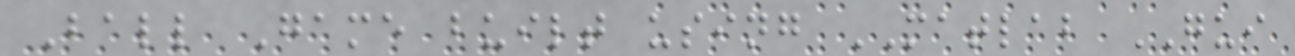Ball Game built using MATLAB GUI
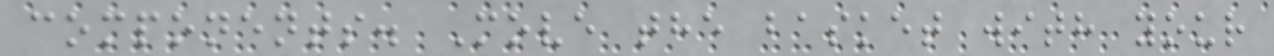components. Move the basket with your
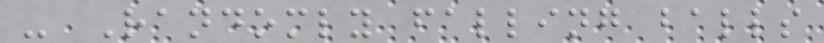- Randomly falling balls
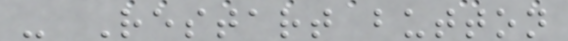- Restart button
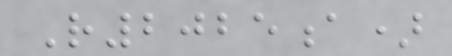R2025a)
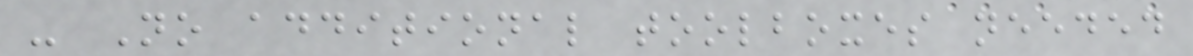- No additional toolboxes needed
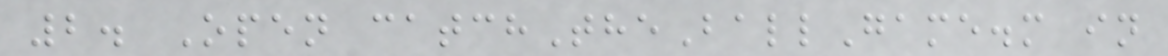2. Open catchTheBallGame.m in
